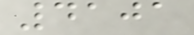4101
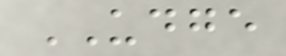UDGE
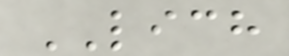LICH
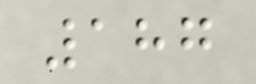187
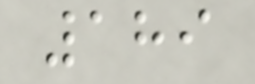189
